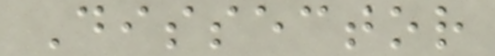Dissector
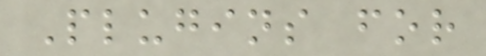Plugins for
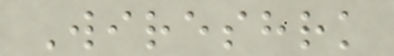Wireshrk
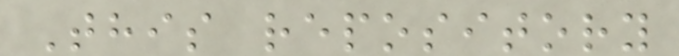This repository
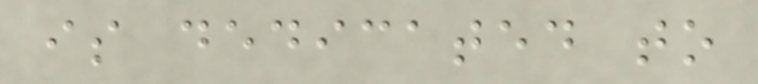is dedicated to
